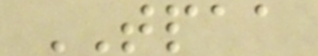TPAA
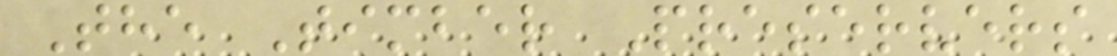The Timber Preservers
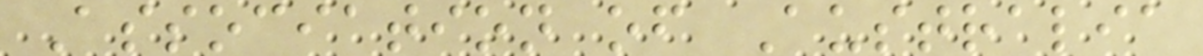Association of Australia
